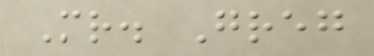Mr. Greg
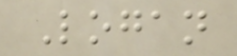Logan
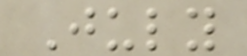July
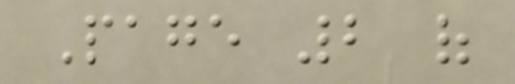Page 2 of
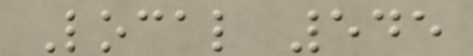Local 545
